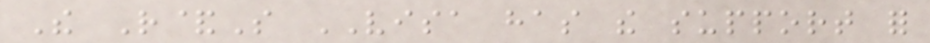The R&S VISA has the support for
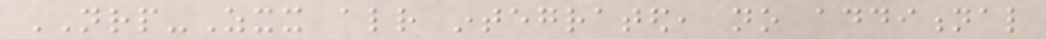NRP-Zxx already integrated, no additional
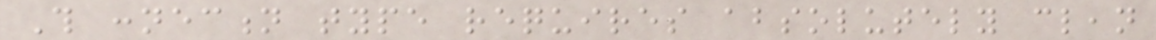This connection type requires absolutely clean
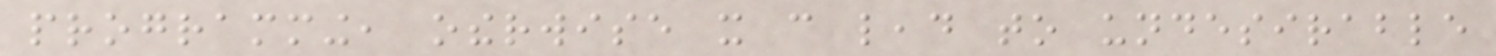programming, otherwise it can lead to undesirable
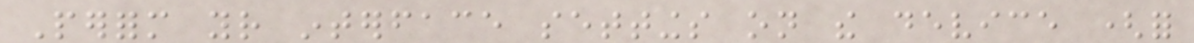Perform your interface settings on the device (for
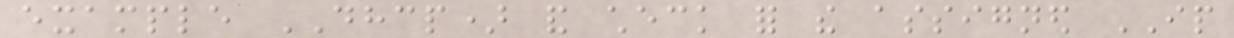example DHCP) and check for the assigned IP
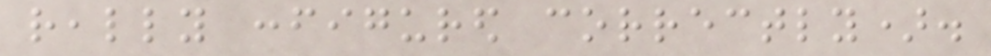really configured correctly).
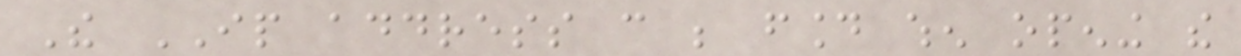The IP address can be found when opening the
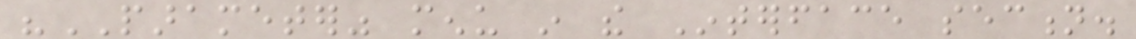"PARAMETER" menu in the Interface section.
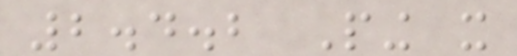2.4.2 Ping it
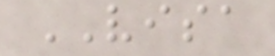VISA
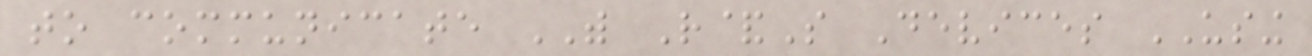to communicate WITH R&S Devices USING
